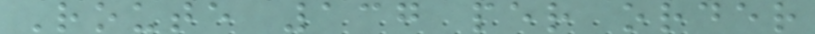Route 137 per order
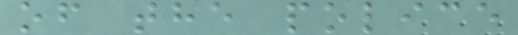of the police
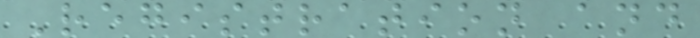Registration and
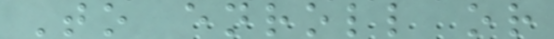To enroll or
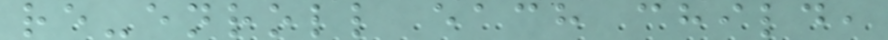re-enroll each child,
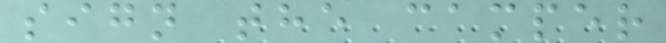sign the camper
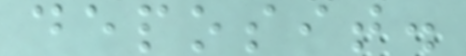deposit.
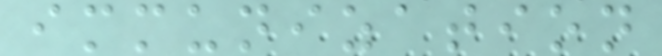immunization
